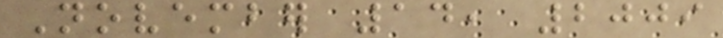November 14, 2009
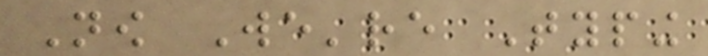Now We're Typing
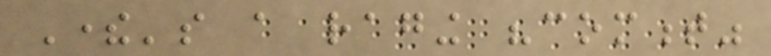There's a raging "comment"
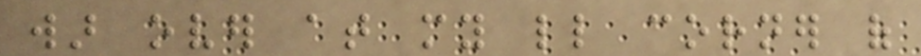war over at my little corner of
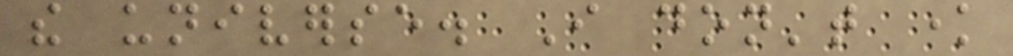the universe. I don't know
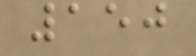150
